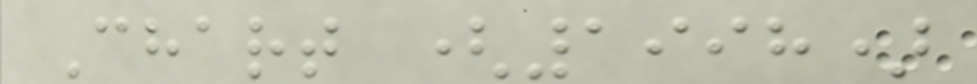Chart (1998)
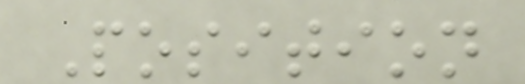Position
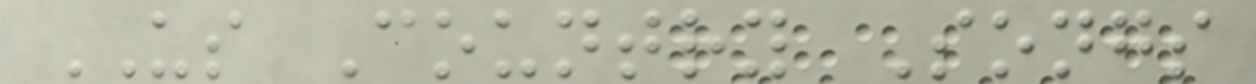US Country Songs
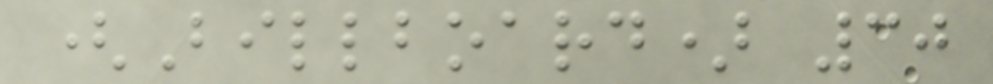(Billboard) 30
